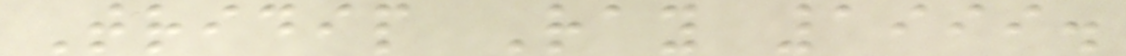Tridip Ray 1999.
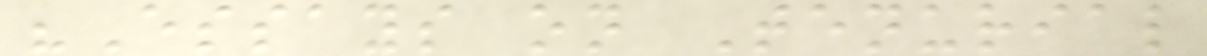"Essays on Tenurial
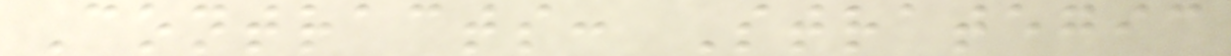Contracts: Strategic
